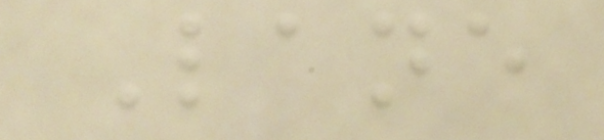Lane
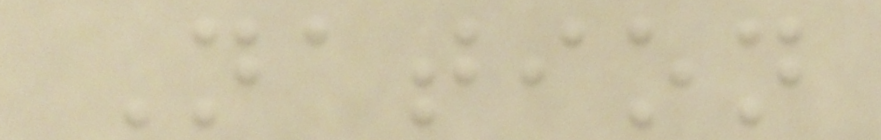Nation
